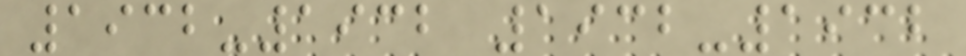1932-1932 1932-1932
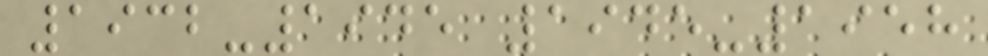1932-1945 1945-1958
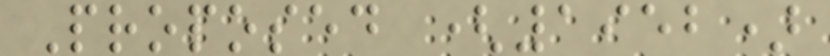Proposed (1952)
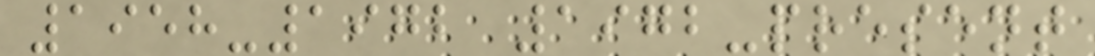1958-1972 1972-present
